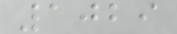1029
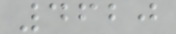4620
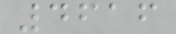4616
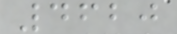4620
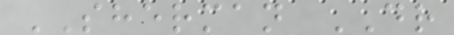SHERMAN DR
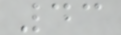43
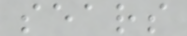sears
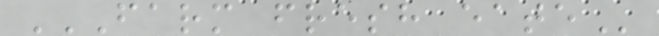FARM FRESH EATE
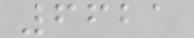6621
